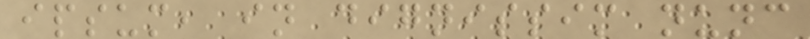ipsum, in dignissim nunc
